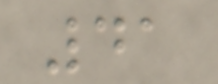41
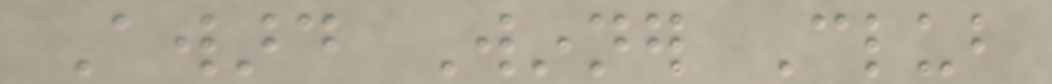Award Winner Club
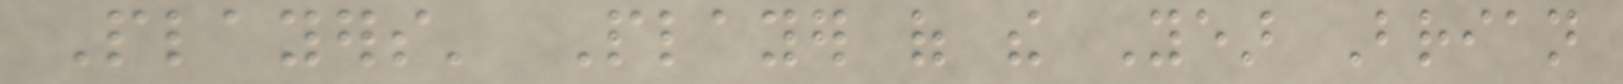Players' Player of the Year Brian
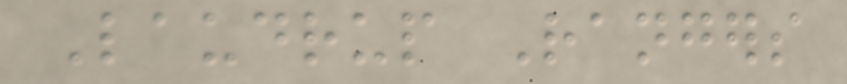Laudrup Rangers
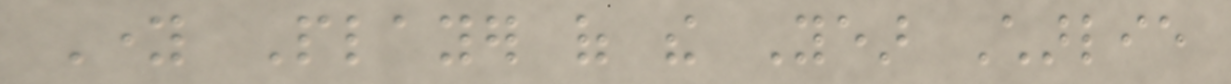Young Player of the Year Charlie
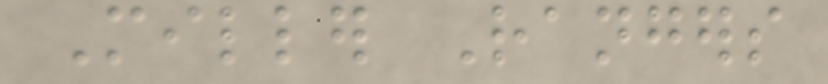Miller Rangers
